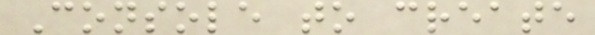Console to create
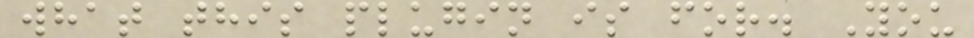what this plugin is for. You
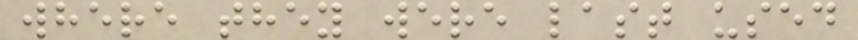where they were last used
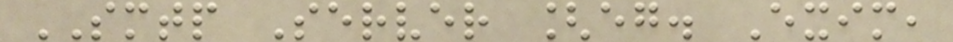SMTP Server [eg. Exim,
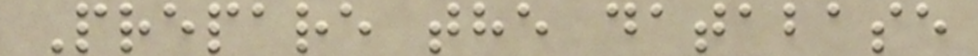Prepare the database
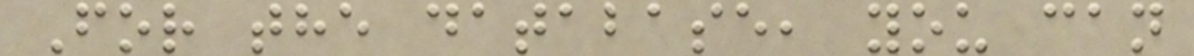For the database, you can
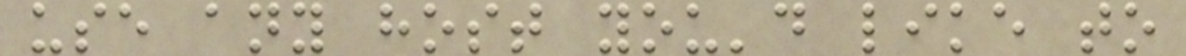use any host you'd like to
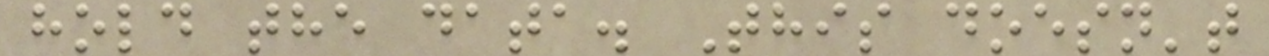hold the data. This doesn't
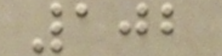102
